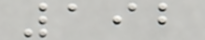192
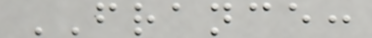FRANCE:
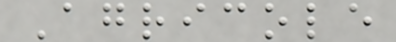Agricole
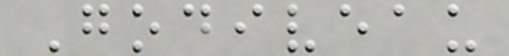Godiveau
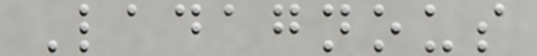Ladagnous
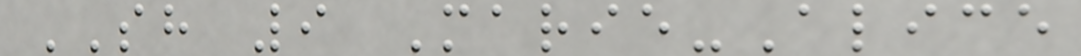SH 9 Marie-Alice
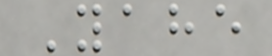Yahe
